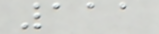111
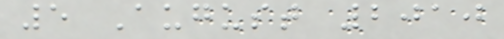5 August 2010
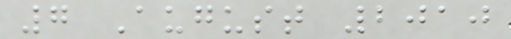7 August 2010
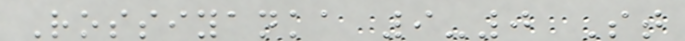Rossiyanka 9-0 St
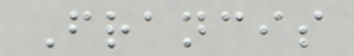Francis
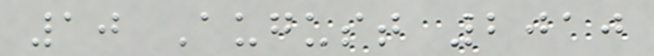10 August 2010
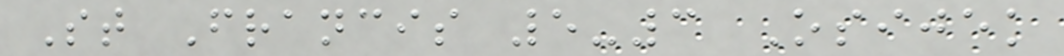St Francis 5-3 Osijek
